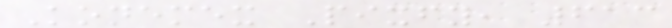Konemex Pixfy, 613
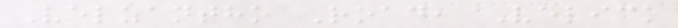Velzantho Road, Velick
